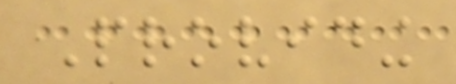Providing
